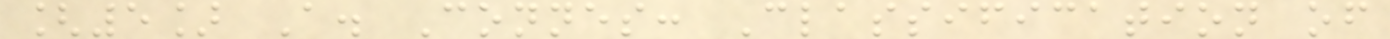[5] A. Connes: Classification of
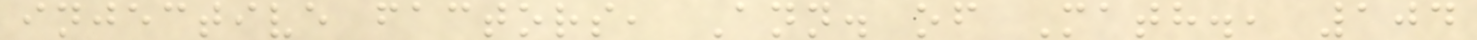injective factors, Ann. of Math., 104
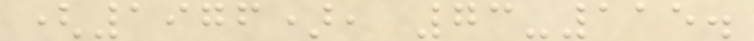(1976), 73-115.
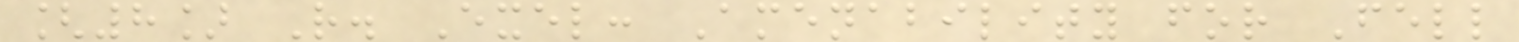[8] R. Exel: Amenability for Fell
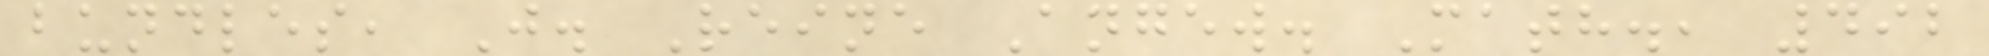bundles, J. Reine Angew. Math., 492
